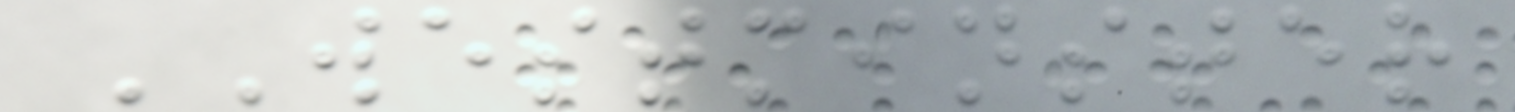WESTMINSTER
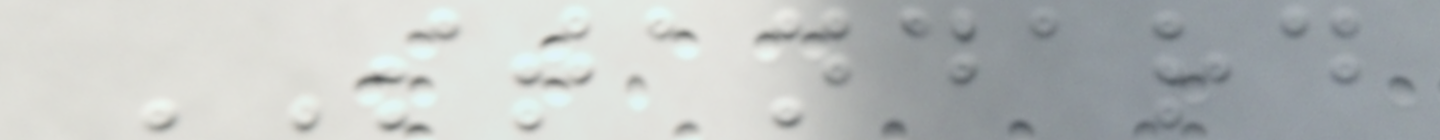STANDARD
